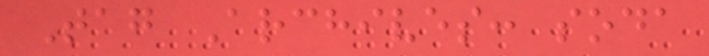Tag Archives: soda
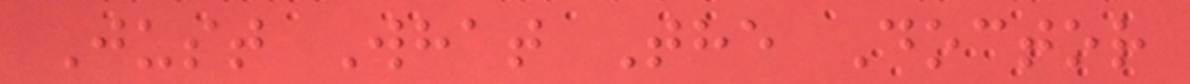Just What The Doctor
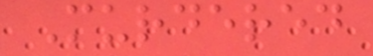Murdered
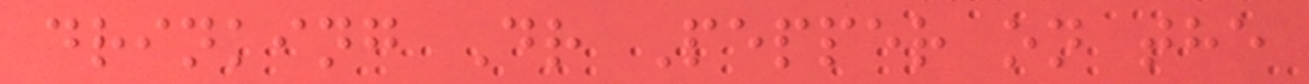drinking Dr Pepper on the
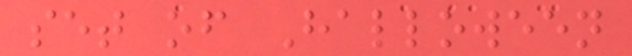set of Halloween
